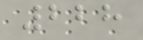228
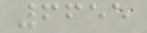6655
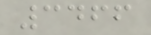3466
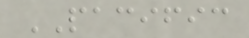PACIFIC
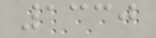1330
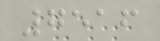7516
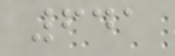641
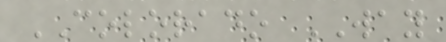COLORADO WAY
